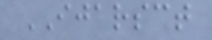IJARSCT
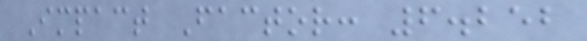Impact Factor: 6.252
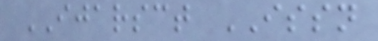IJARSCT ISSN
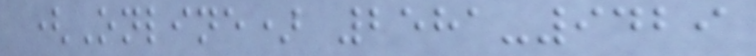(Online) 2581-9429
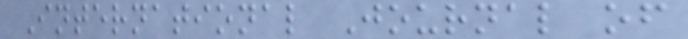International Journal of
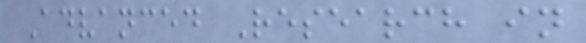Advanced Research in
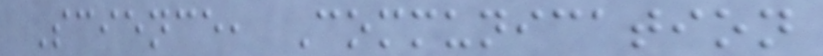Science, Communication
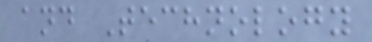and Technology
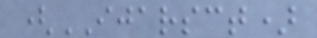(IJARSCT)
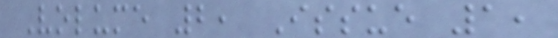Volume 2, Issue 1,
